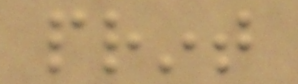print
